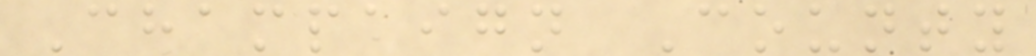Champaign County
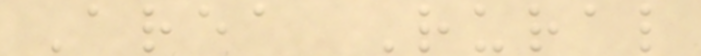Area Rural
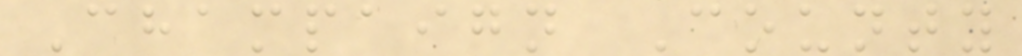Champaign County
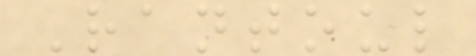Rantoul
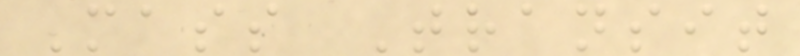Mass Transit
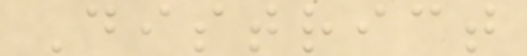District
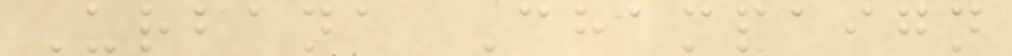Urbana Champaign
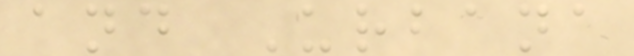and Urbana
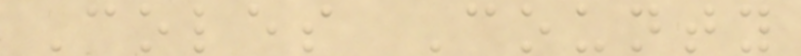Coles County
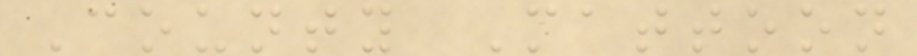County Mattoon
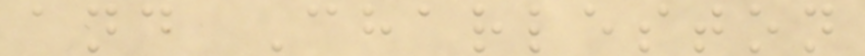and Charleston
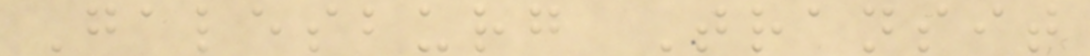Galesburg Transit
